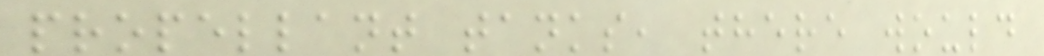propellant tanks, there would
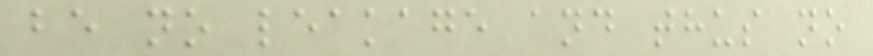be no leakage and thus no
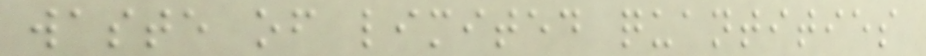waste of limited quantities
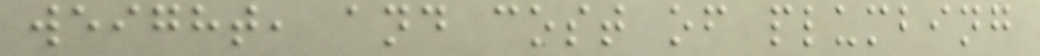weight, and cost of plumbing
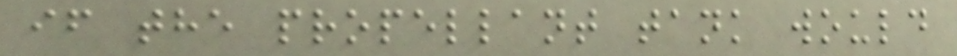if the propellant tank would
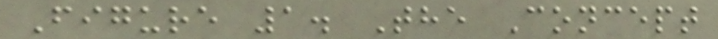Figure 1. The Concept
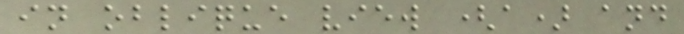in oblique view (a) and
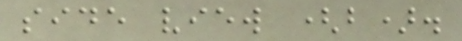side view (b).
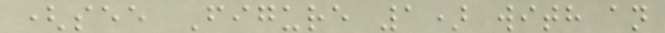(see Figure 1) with an
